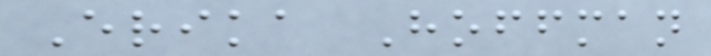Erika Hoffman
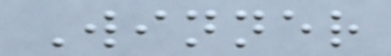Winner
